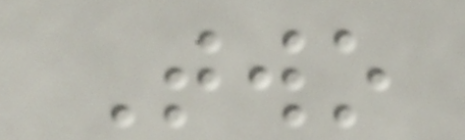Two
